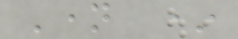Name *
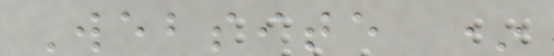Website *
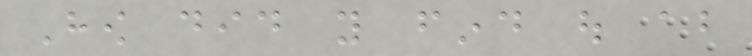How did you find out about
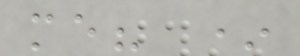me? *
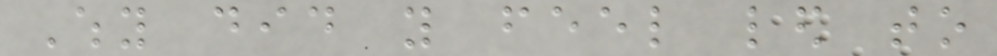Why did you feel led to
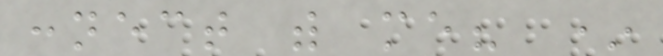connect with me? *
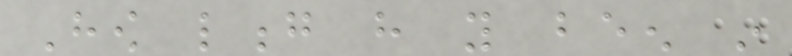How long have you been in
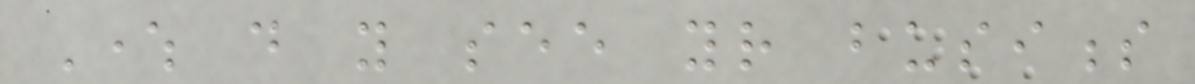Where do you see your business
